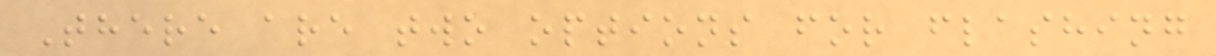There are two options for flashing
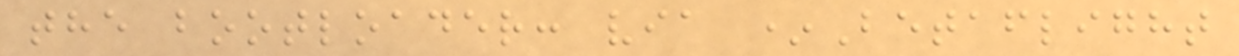the bootloader: via *Betaflight
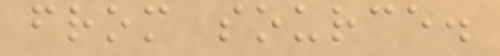from source.
